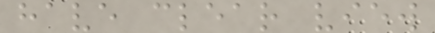have clear view
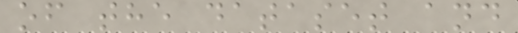of the dataset and
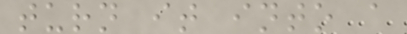turn it into a
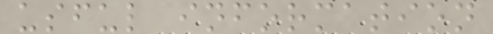usful information
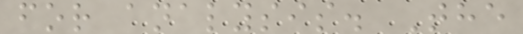for analysis. The
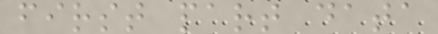first part data
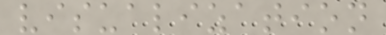visualization
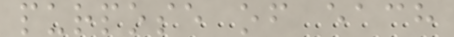purpose of each
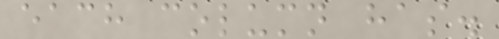each column has.
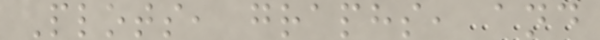Plots, graphs, and
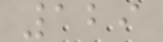129
